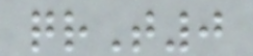qrT0
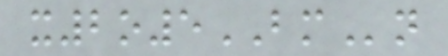x2o5BMn
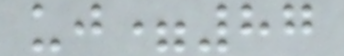uj=87
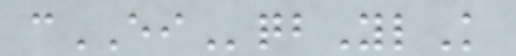cEIqbYlK
